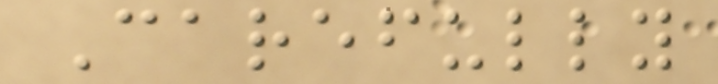Carefully
